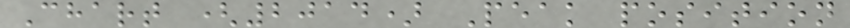Chart (2014) Peak position
